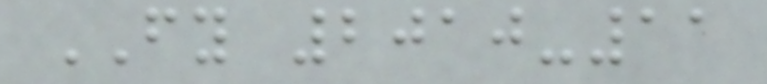FY 2010-11
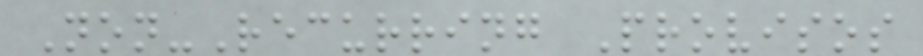Non-Recurring Provisos
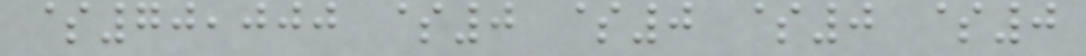$70,000 $0 $0 $0 $0
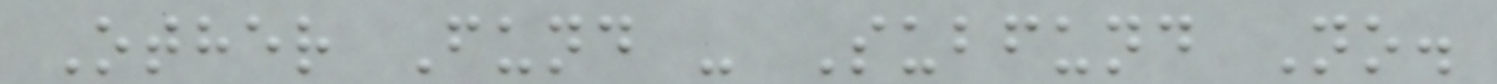Other Fund - Subfund No.
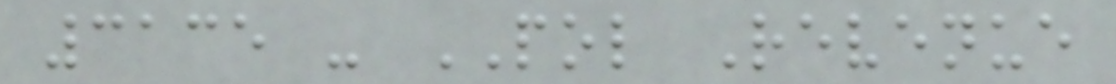3135 - POL Revenue
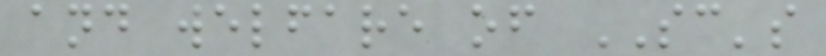and welfare of SC's
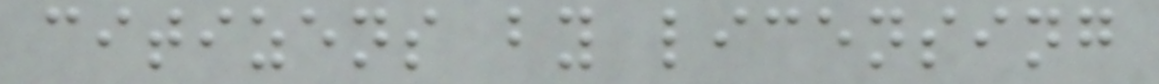citizens by licensing
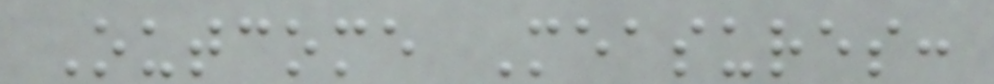Outcome Measures:
